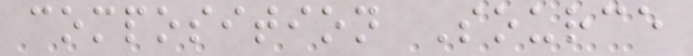composition Source
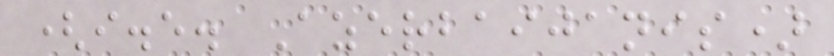(i.e. Azerbaijanis)
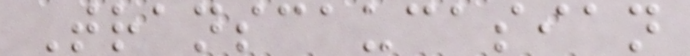Transcaucasian
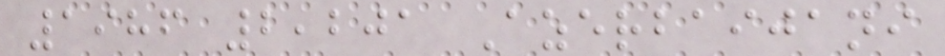1986 2,201 Azerbaijani
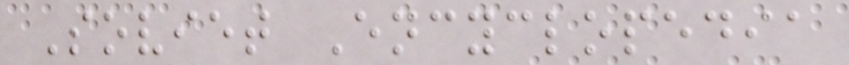Soviet Encyclopedia
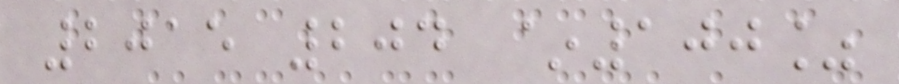2015 204 ~100%
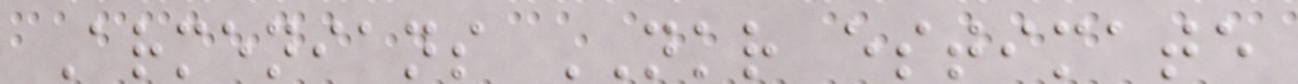Armenians NKR estimate
